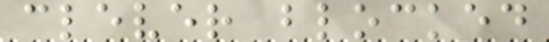clever blocked
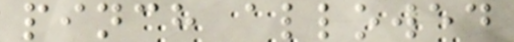pinch allowed
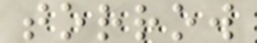torrow
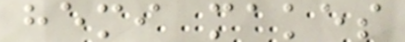hemi makes
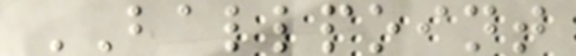BALLPOINT
